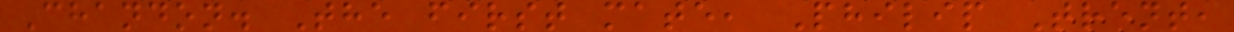Chandon. The first mate, Philip Trent,
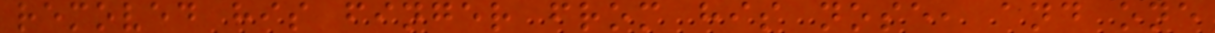removed his finger from his nose, and one
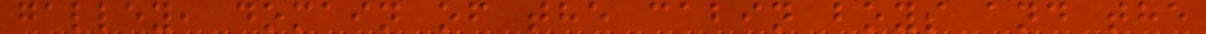galley, domain of the cabin boys and the
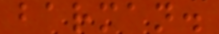barman.
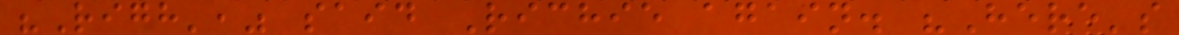"Righ'," said Richie again. "Here's
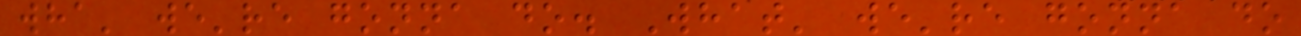wha' we're gonna do. What' we're gonna do
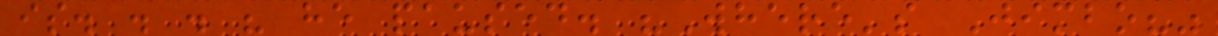is. . . " he paused. "Where's Jimbo?"
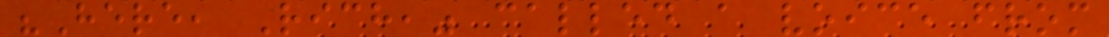"Here, Rich," called a voice from
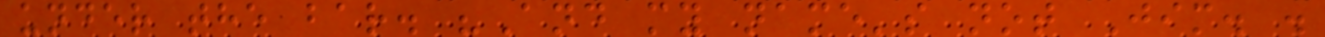under the bar. "And my name's not Jim. .
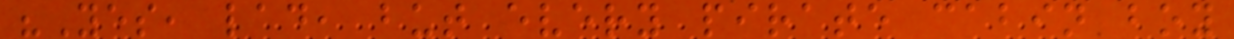"Yes, lad, but every pirate cabin boy
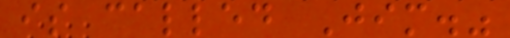is called Jim."
